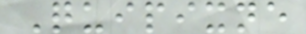Quipixne
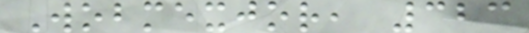Wobmexjor, 323
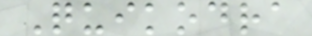Quikodra
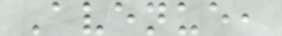Avenue,
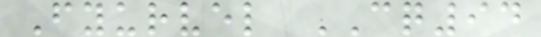Fyurvel CQ94
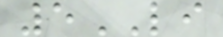5LI
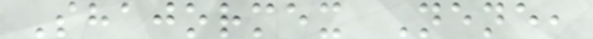Shajormex Nene,
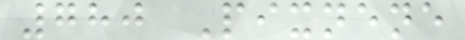780 Pixnene
